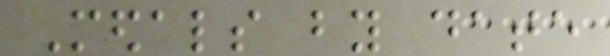Medals by date
